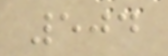504
